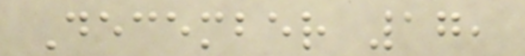December 17,
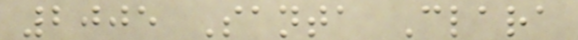2005 Santa Clara
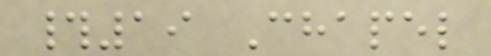#19 Chapel
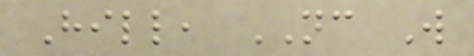Hill, NC W
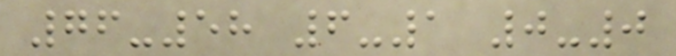76-58 6-1 0-0
